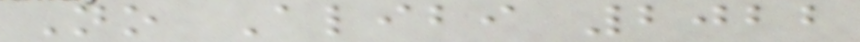No Alibi 2022
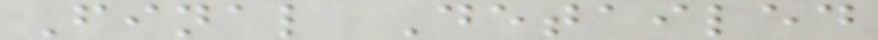Final Detailed
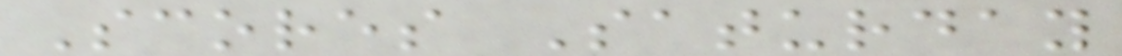Scores Saturday
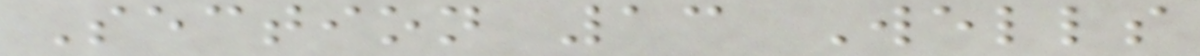Section 13 Wells
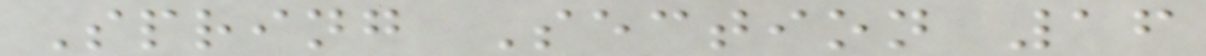Spring Section 16
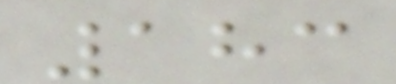183
